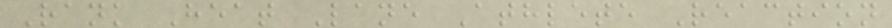Rank Heat Lane Athlete Reaction
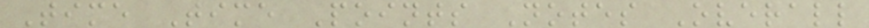Time Time Points Notes Overall
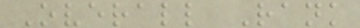Overall Rank
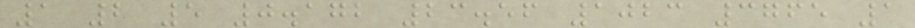1 2 5 0.172 23.56 1023 3765 1
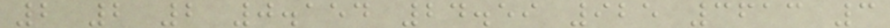2 2 2 0.154 24.59 925 3613 3
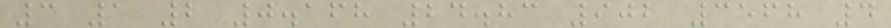3 1 2 0.168 24.83 902 3568 4
